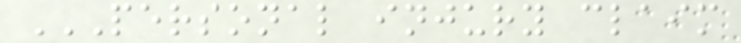PERSONAL INJURY CLAIM
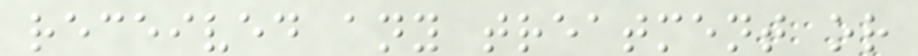received any treatment or
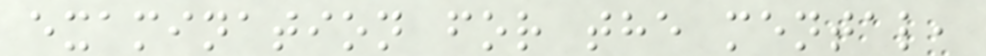examination for the mental,
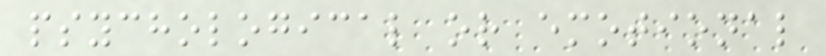psychological or emotional
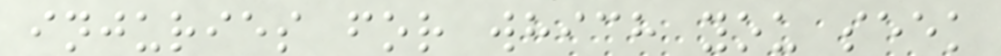injuries for which you seek
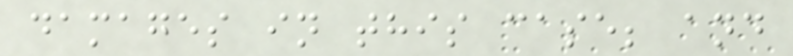damages in this case; and
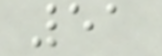51
